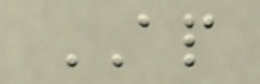AP
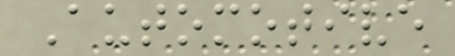Automotive
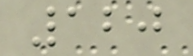120
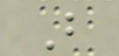B
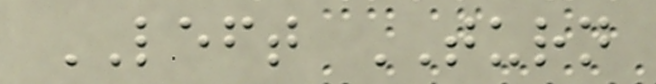LEFT TURN
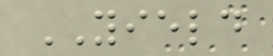YIELD
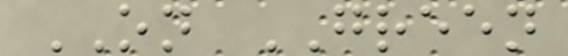ON GREEN
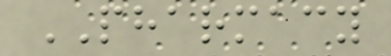PHARMACY
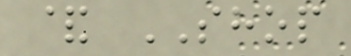& SHOP
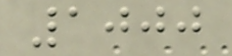1000
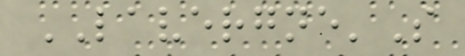LAVERGNE'S
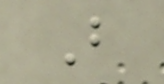B
